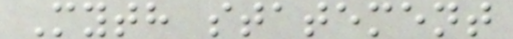Myth statement
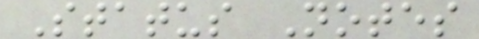Status Notes
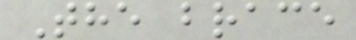The brace
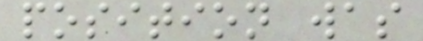position was
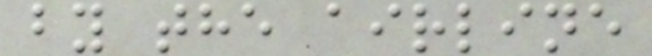by the airline
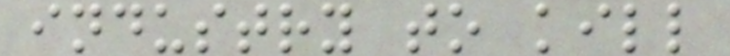industry to kill
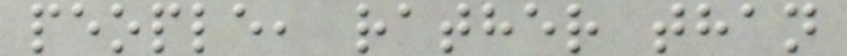people, rather than
